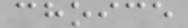choice
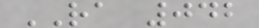RA 042
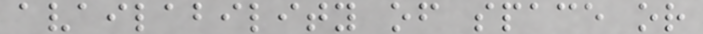availability of space or
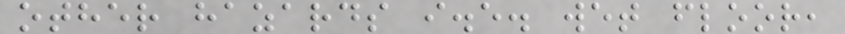other hazards i.e. wet floor,
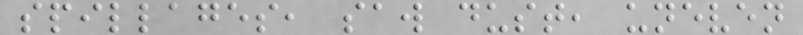spillages, saw dust, uneven
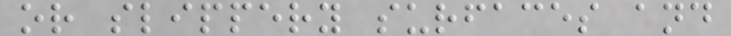or slippery surfaces and
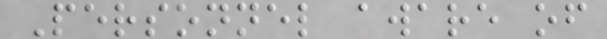Personnel aware of
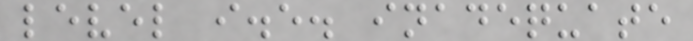level i.e. inadequate
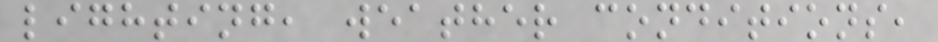lighting, weather conditions,
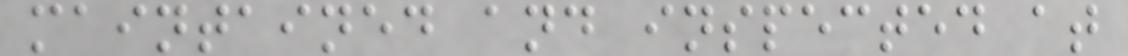maintained and inspected at
